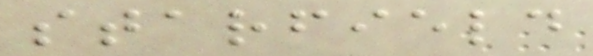starfield
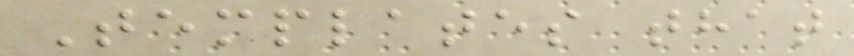Templates that
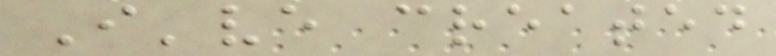I've created
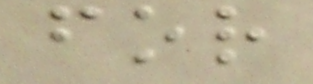for
